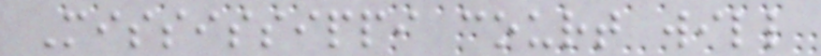Mississippi court will
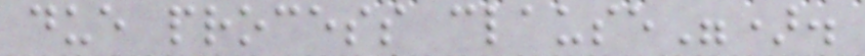due process clause").
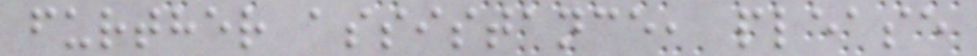further assistance, please
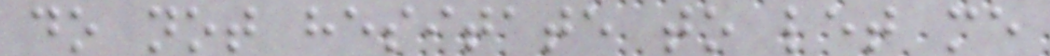do not hesitate to let me
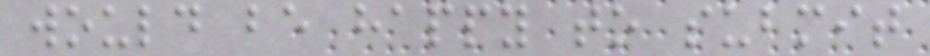would be happy to submit
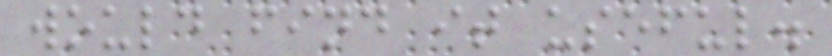would find it useful.
